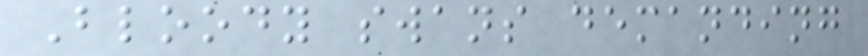Bloody swans demanding
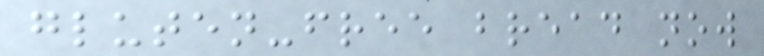gluten-free bread now
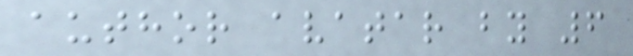author avatar by 6
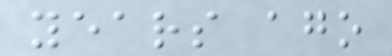years ago
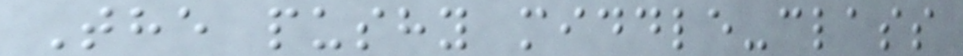The pushy middle-class
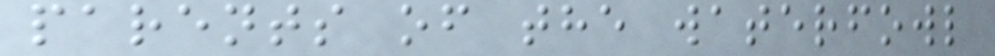parents of the waterfowl
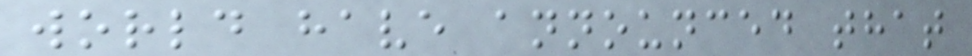world have announced that
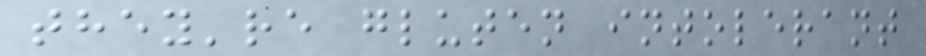they're gluten intolerant
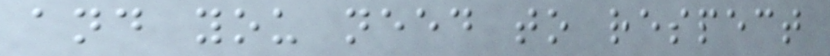and you need to respect
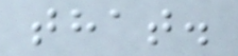that.
